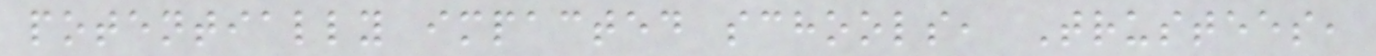potentially impacted schools, Trustees,
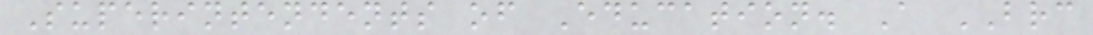Superintendents of Education. A BRC
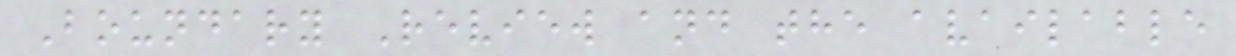Boundary Review and the available
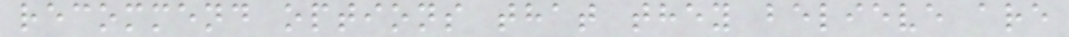recommend options that they believe are
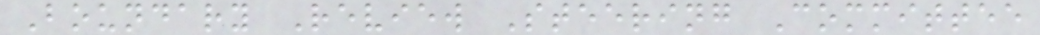Boundary Review Steering Committee
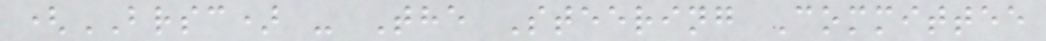(BRSC) - The Steering Committee
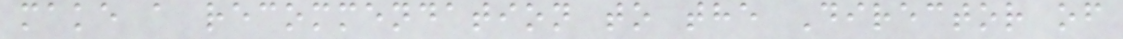make a recommendation to the Director of
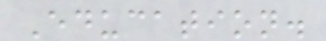Education.
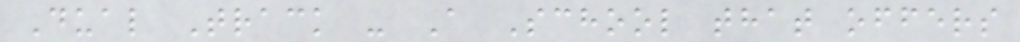Dual Track - A School that offers
